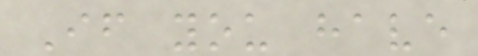If you have
